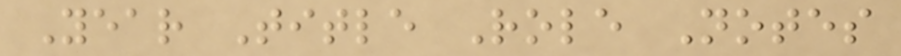Year Title Role Notes
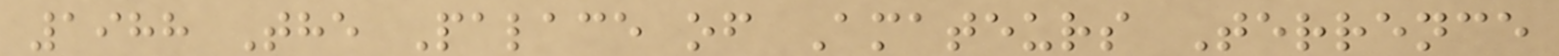1988 The Palace of Amateurs Terrence
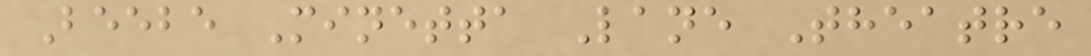Beebe Minetta Lane Theatre
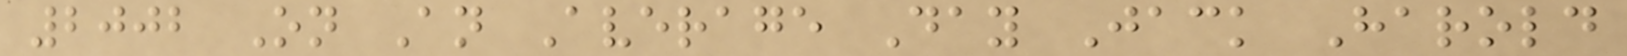2002 On An Average Day Jack Harold
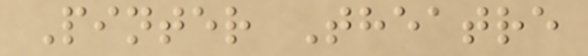Pinter Theatre
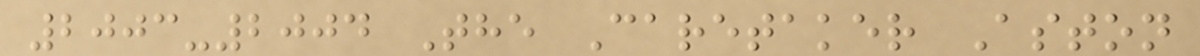2003-2004 The Caretaker Aston
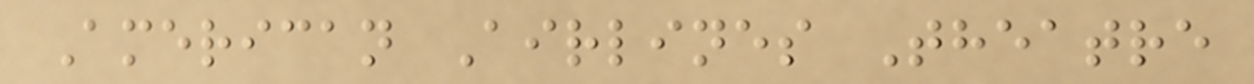American Airlines Theatre
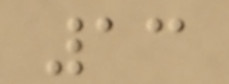13
